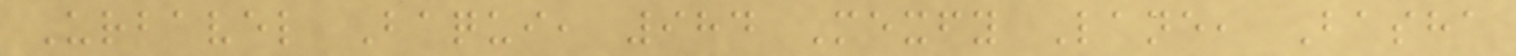Urbavel Baqui, 984 Mexfy Lane, Basha
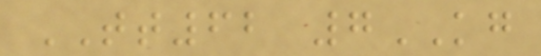TT62 7KG
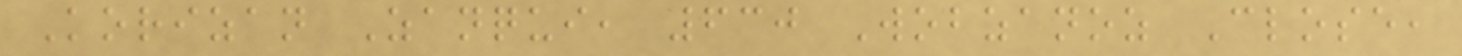Korizan Zanqui, 630 Wobzanoz Close,
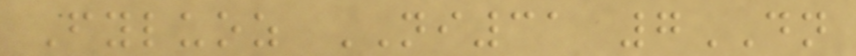Fyluoz NI31 7DN
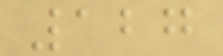127
